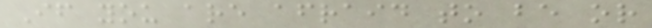If you are afraid to be or
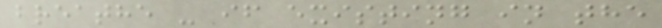breathe - if existing in the
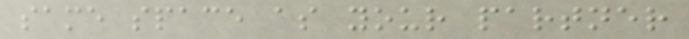same space as your partner
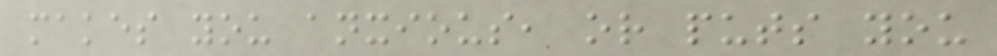makes you anxious, or puts you
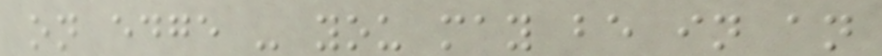on edge - you may be in an
